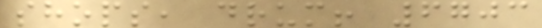shops, drum! 6703
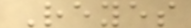Reyes
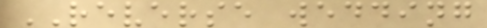REVERSE wedding
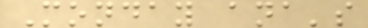Monday ana's
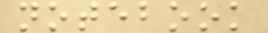notebook
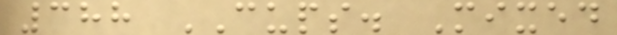388 CUPS. Mixed
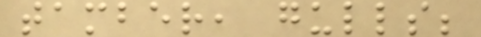tamber, gulls;
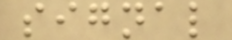signal
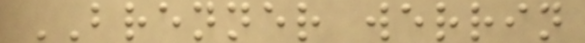BRENNER werrin
